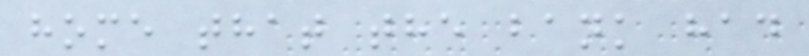home that the bank had
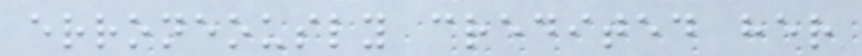erroneously credited her
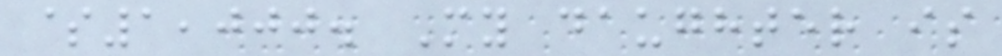$1,000. My daughter is
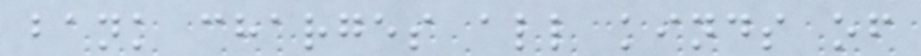bank charges all kinds of
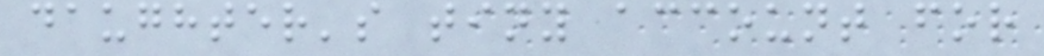daughter's tiny account for
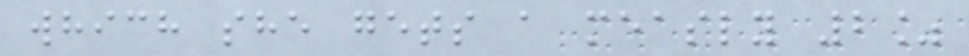which she gets a measly 2%
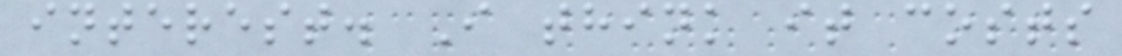interest. I think it costs
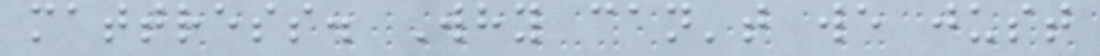mattress. Why can't we just
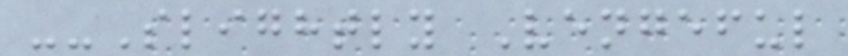--Slightly Vengeful
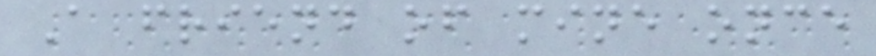A friend of mine once
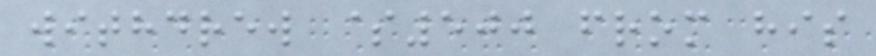withdrew $500 from his
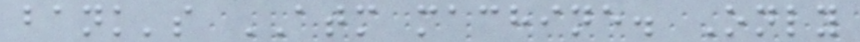bank's ATM machine. Only
